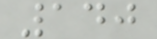140
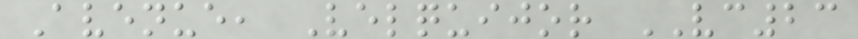Avenue, Velquijor VC23
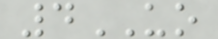4UO
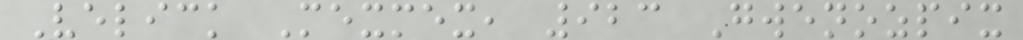Velick Mexmex, 923 Gwenozpix
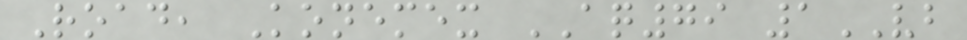Road, Konemex AQ79 1VB
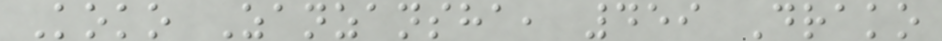Koko Zanzansha, 459 Drako
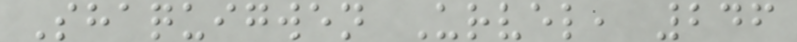Shaquigwen Urvel, 246
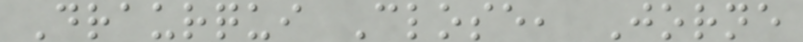Draurqui Close, Jorne
